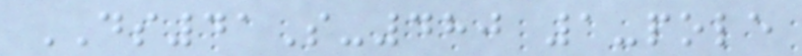DS41S-480 1-pole
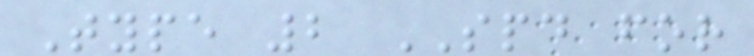Type 2 SPD for
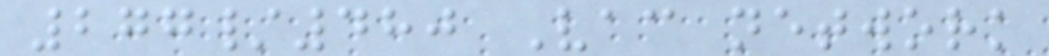277/480 Vac network
